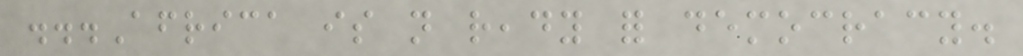...Africa is not ready for democracy.
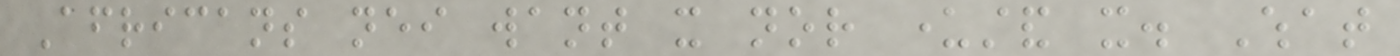Africans neither want it nor understand it. What
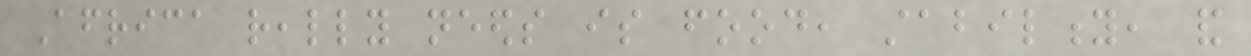Africa really needs is food, stability, and
